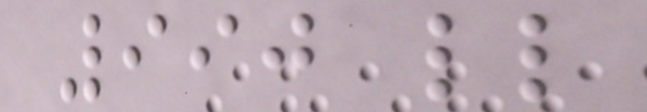990 ll
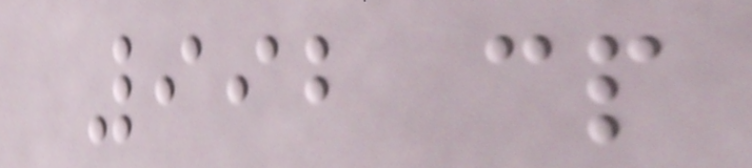992 cp
